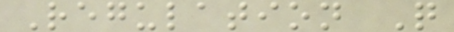Regulation Q
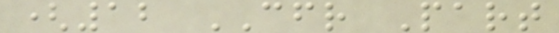(12 CFR Part
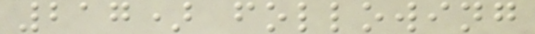217) following
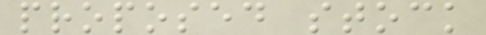proposed stock
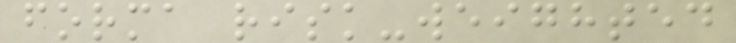forma risk-weighted
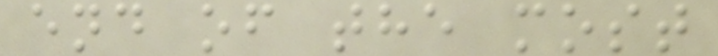end of the most
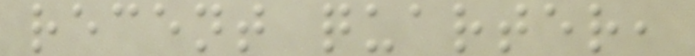recent quarter,
